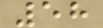58
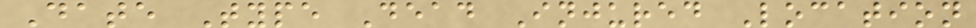Date Type Dead Injured Location
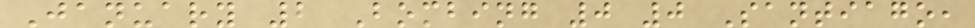January 2 Bombing 0 0 Santiago,
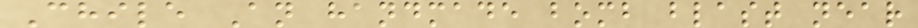Chile An handmade bomb blast near
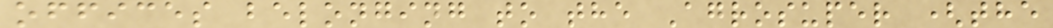offices belonging to the Agrosuper (the
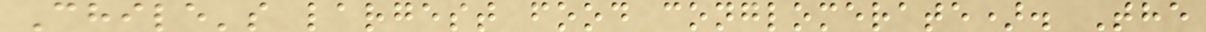Chile's largest food conglomerate). The
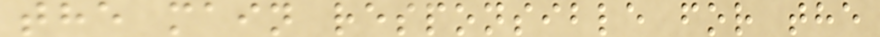the main responsible for the
